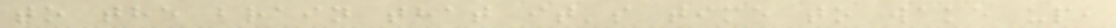to the brain that it's time to wake up,
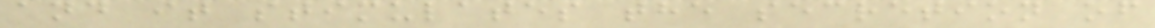and it stimulates the secretion of
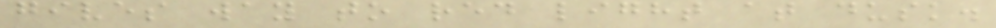gives way to red light at dusk.
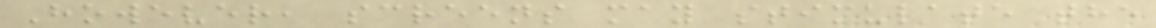However, screens may stimulate the
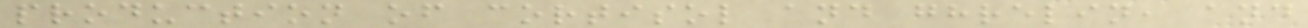production of cortisol and ghrelin, and
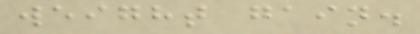weight gain.
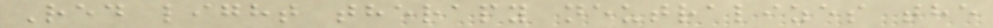Red light therapy neutralizes the
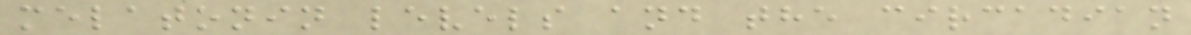melatonin levels and the circadian
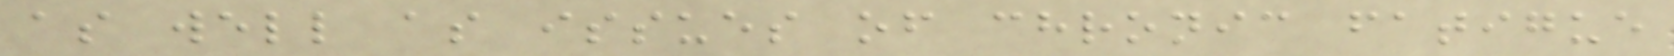as well as issues of chronic fatigue
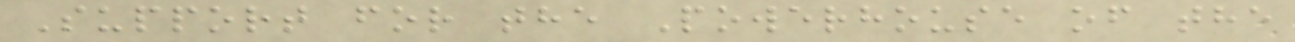Support for the Powerhouse of the
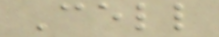Cell
